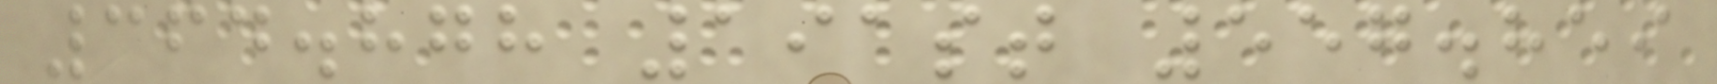364.878 191st 557.859
